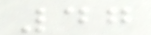47
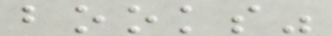books"
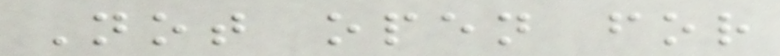Not open for
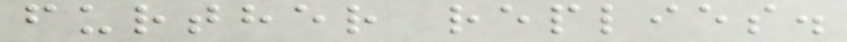further replies.
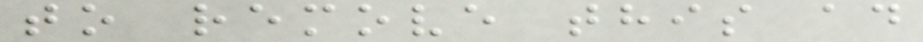to remove this ad
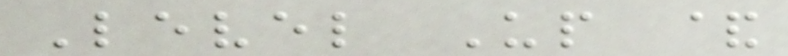Level Up &
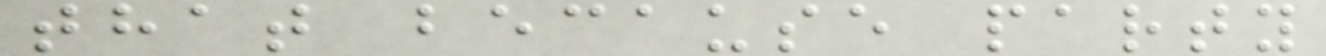that because party
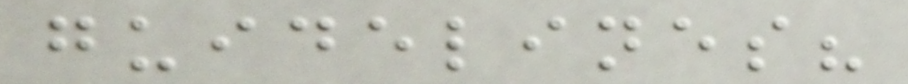guidelines?
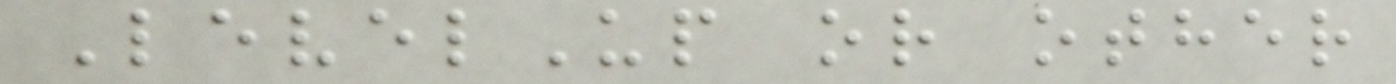LevelUp or other
